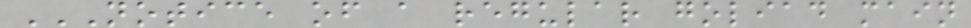NOTICE OF A REGULAR GOLIAD MAIN
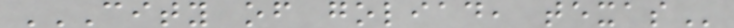CITY OF GOLIAD, TEXAS
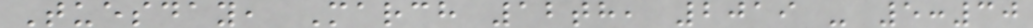Tuesday, March 12th, 2019 - 5:30
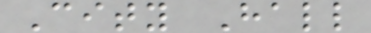City Hall
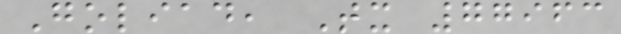Goliad, Tx 77963
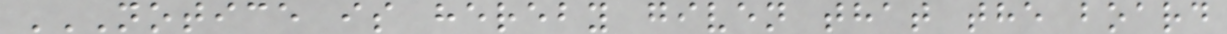NOTICE IS HEREBY GIVEN THAT THE BOARD
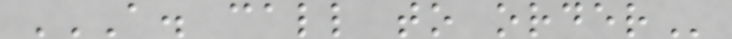A. CALL TO ORDER
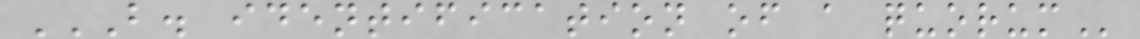B. IDENTIFICATION OF A QUORUM
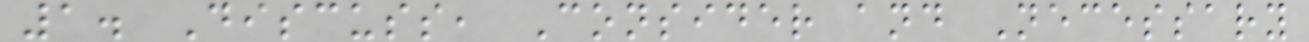1. Discuss, Consider and Necessary
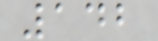142
